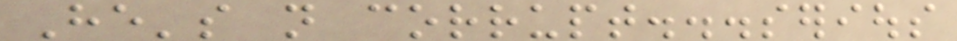He's not corrupt...serious
